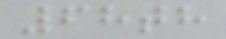68th
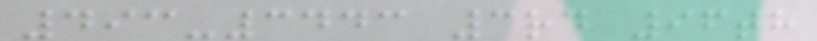493-3443 3rd 96th
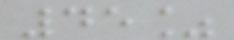45%
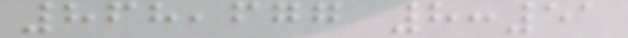868,677 8:51
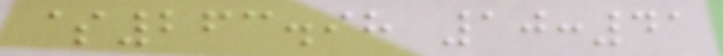$263.98 10:41
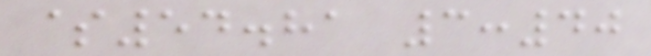$54.81 3:40
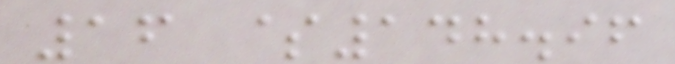16 $148.96
